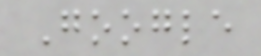Google
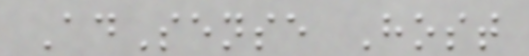AdSense Host
